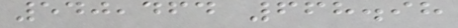540,464 668.98
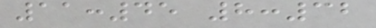11:45 8:32
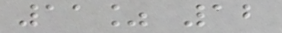11% 12
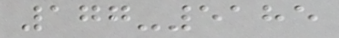177-5185
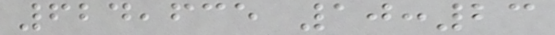624,635 10:23
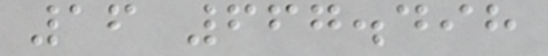16 667.498
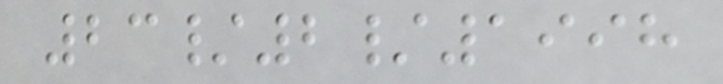23/2/1998
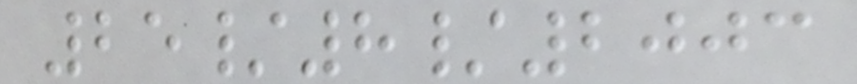25/8/2003
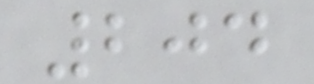204
